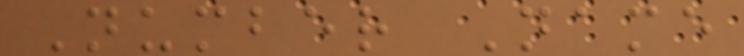Number Name
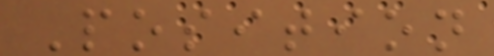Position
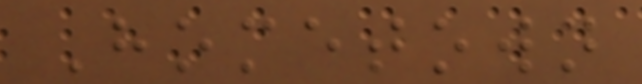Hometown
